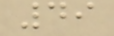49
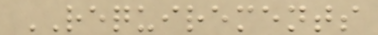REQUIREMENTS
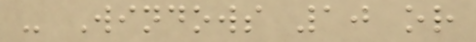- Windows 10 or
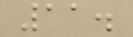11.
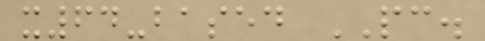x64-based PC.
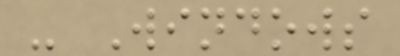- Windows
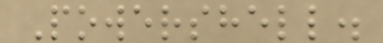Powershell.
